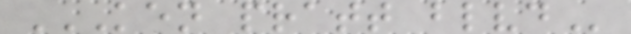KEN PRATT BLVD
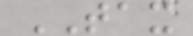TAX
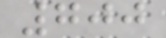700
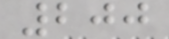200
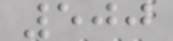500
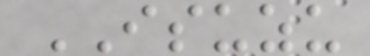ISUZU
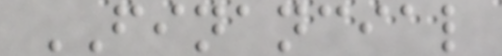FINANCIAL
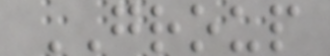GROUP
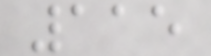115
